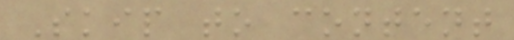Skip to content
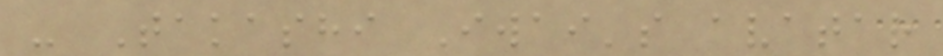- Takashi Iwai's avatar
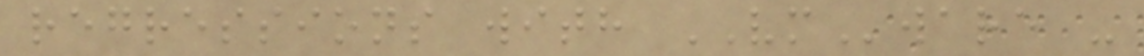regressions with VMware -
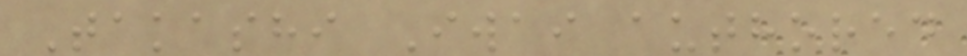Takashi Iwai authored
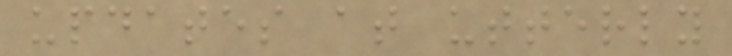updates at utterly
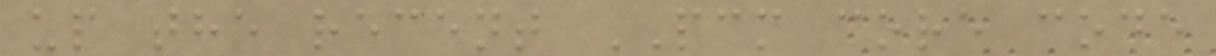up the recent PCM core code
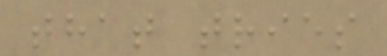that tries
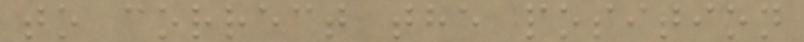to correct the position
